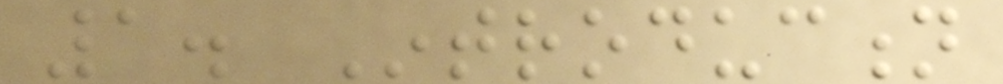1. Introduction
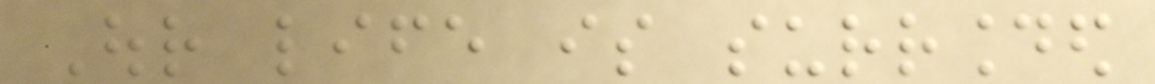Our life is surrounded
